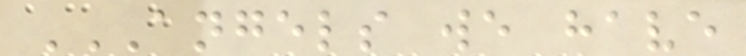ANGELS WE HAVE
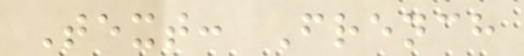Text: French
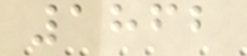1862
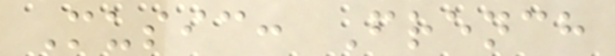Music: French
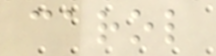carol
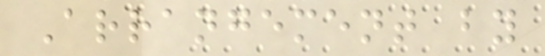Arrangement by
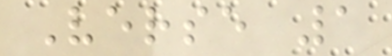Verse 1
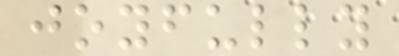joyfully
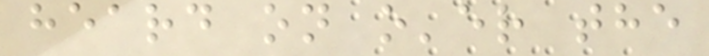heard on o'er the
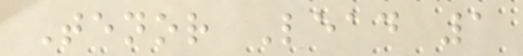Tenor Lead 1
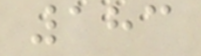183
